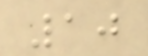10
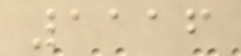1116
